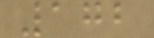172
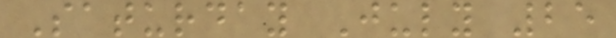Saturday July 25
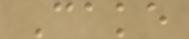Cake
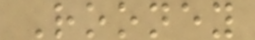Rooney
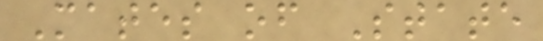Mates of State
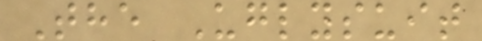The Uglysuit
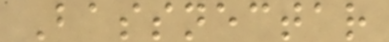Bassnectar
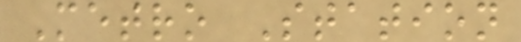Metro Station
